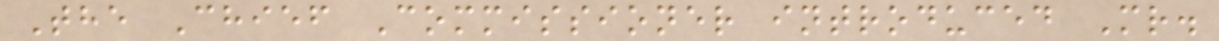The Chief Commissioner introduced Mr.
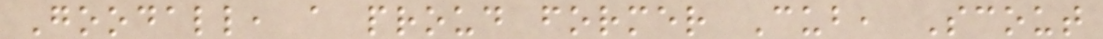Goodall, a proud former Cub, Scout
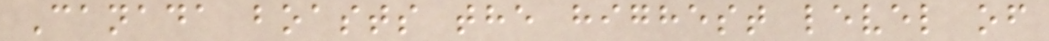Canada boasts the highest level of
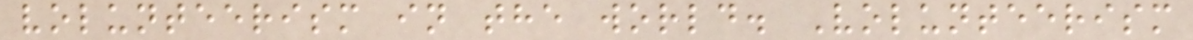volunteerism in the world. Volunteerism
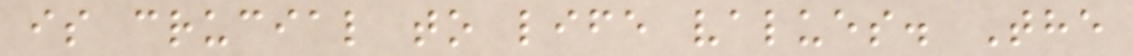is crucial to life values. The
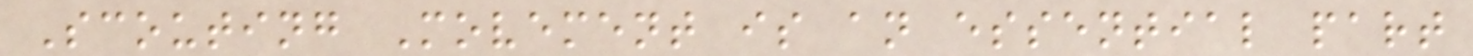Scouting Movement is an essential part
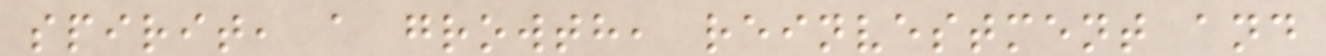spirit, a growth, reinvestment and
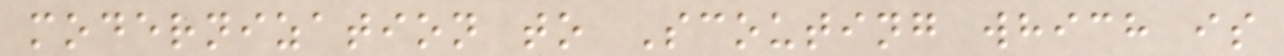modernization to Scouting which is
